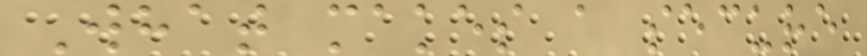What makes a secure
